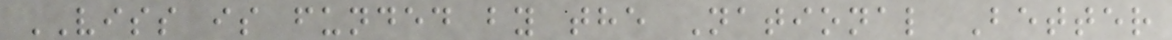VISS is funded by the National Better
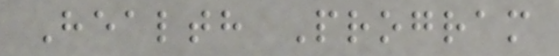Health Program
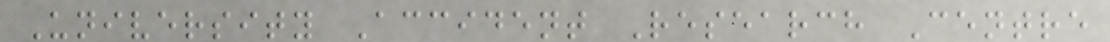University Accident Research Centre
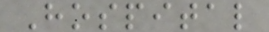Hospital
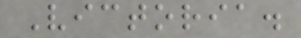Victoria.
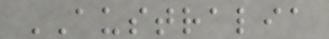AUSTRALIA
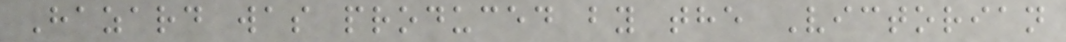Hazard was produced by the Victorian
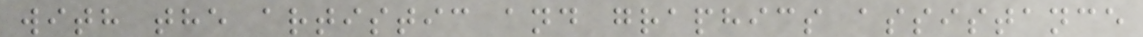with the artistic and graphics assistance
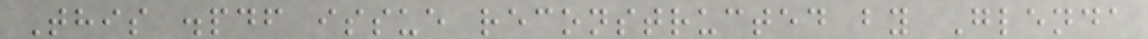This .pdf issue reconstructed by Glenda
